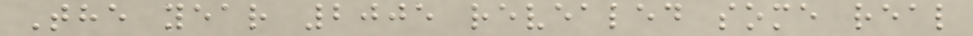The year 2005 revealed some real
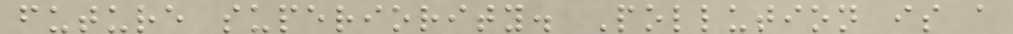future superiority. Pollution is a
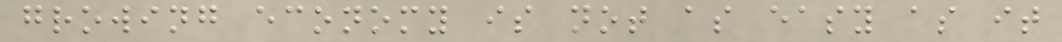growing economy is not as easy as it
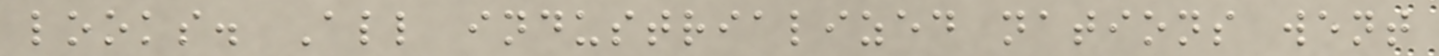looks. All industrialized nations went
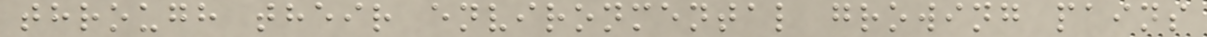through their environmental growing pains
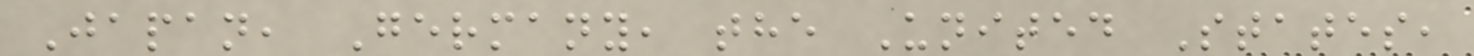Japan, Germany, the United States,
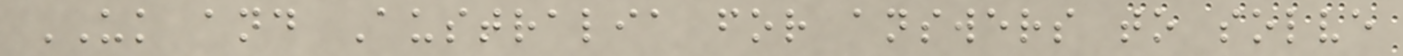UK and Australia for answers to solve
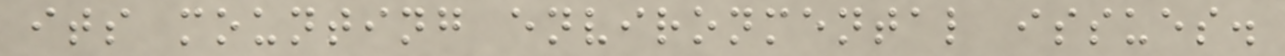its mounting environmental issues.
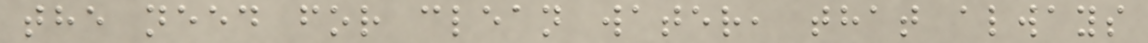the need for clean water, that always
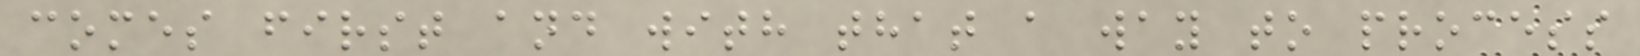comes first and with that a way to process
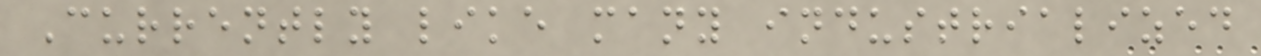Currently like many industrialized
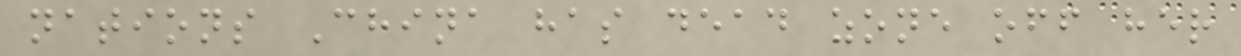nations China has dead zone off her
